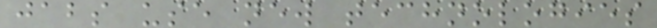jabs use new technologies
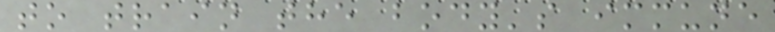to train the body's immune
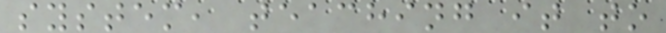system, teaching it to
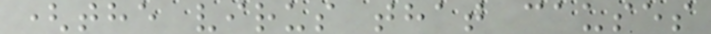(the virus that causes
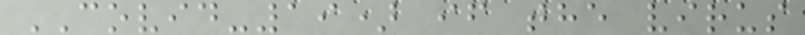COVID-19) if the virus
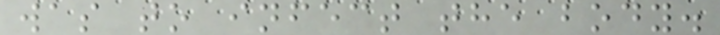was to infect the body.
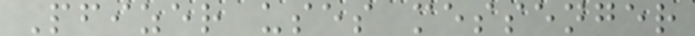Pfizer uses messenger
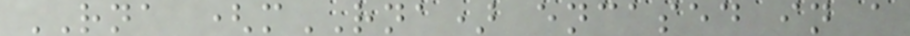RNA (mRNA) encased in a
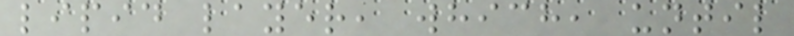lipid layer, which, until
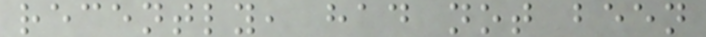recently, had not been
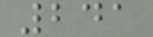241
